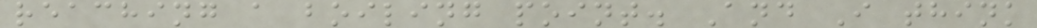reaching a boiling point. And I think
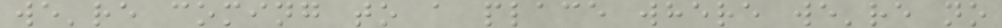we're coming to a place where we're no
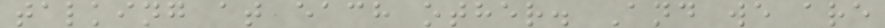talking at each other. And we are
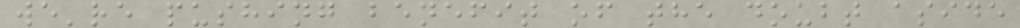we're pushing benefit of the doubt aside
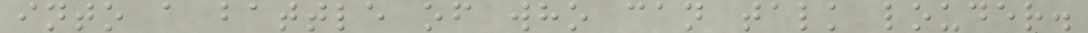into a battle of who can talk louder.
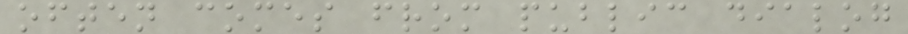often comes from public dialog
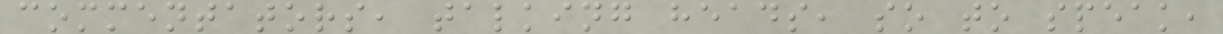commentators, talking heads, so to speak,
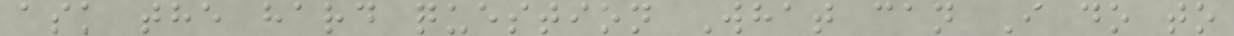ask the hard question What can I do to
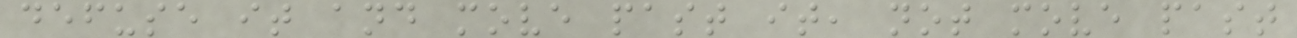defuse it and move past it, not move past
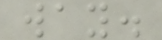way.
